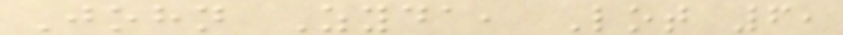John Zyda, Lot 6,
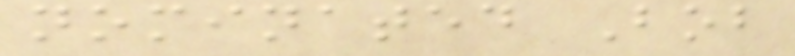nominated Bob
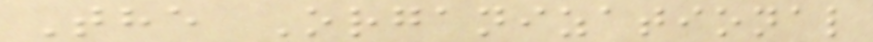The Organizational
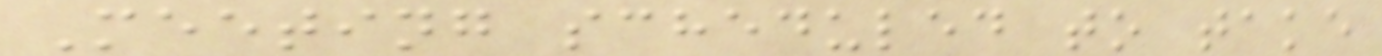Meeting scheduled to take
